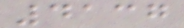4137
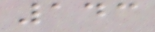143
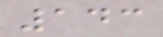143
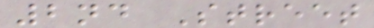2nd Street
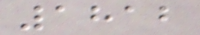1812
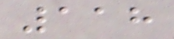118
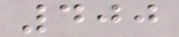400
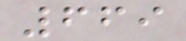669
